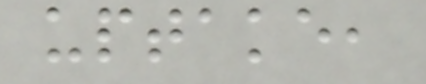uptake,
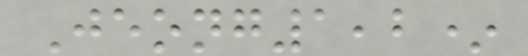Jeong1,2*
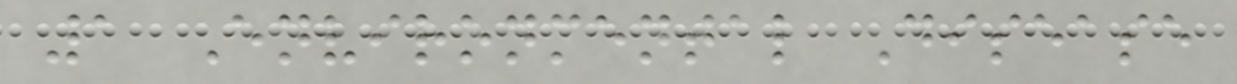1 Environmental Disease
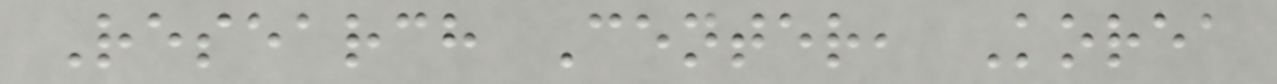Research Center, Korea
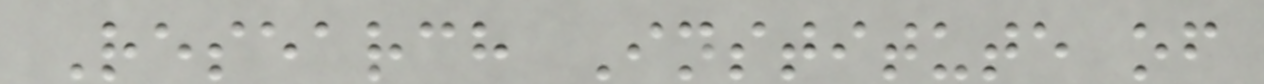Research Institute of
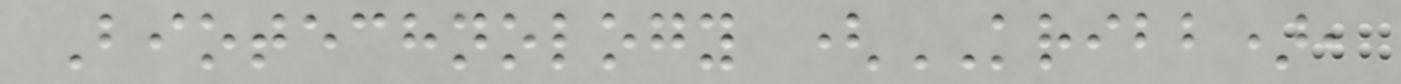Biotechnology (KRIBB),
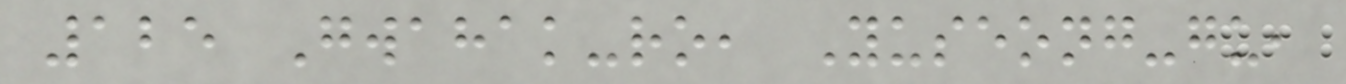125 Gwahak-ro, Yuseong-gu,
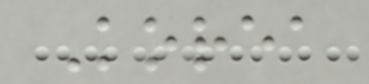Korea
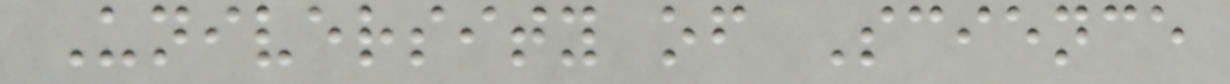University of Science
